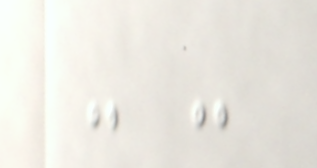- -
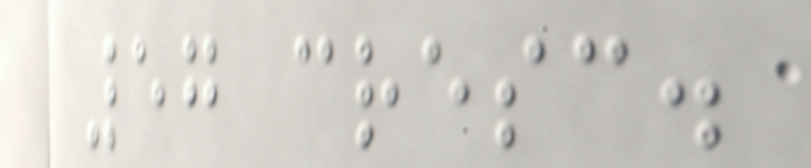57 cresc.
